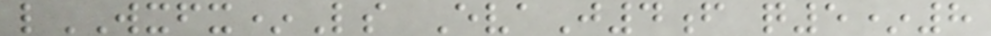lWXFX*Ls EvaJ4f q5*8
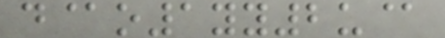d@o1yy2u@
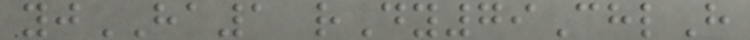yjHA1 rDy79ChlH
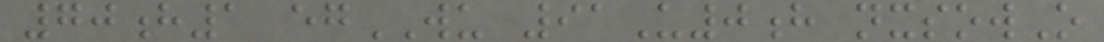70h1 egWU 91U0h nxsowO
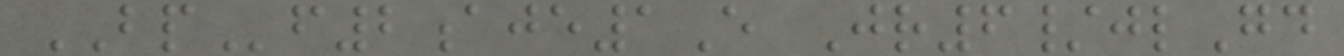BPf2aje1E Jr6/jlGd
